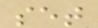set
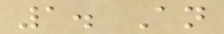1. An
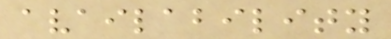availability
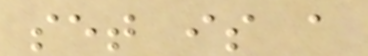set is a
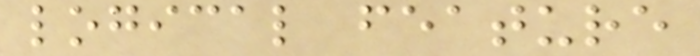logical feature
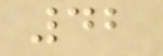42
